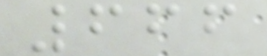666
